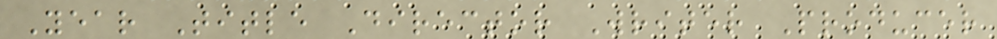Year Title Director Writer Producer
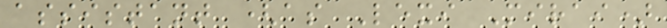assistant (as Lexi Mirai)
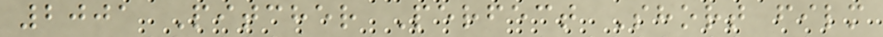2001 Pitcher Perfect Short film
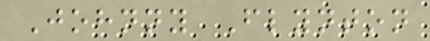Johnny Flynton
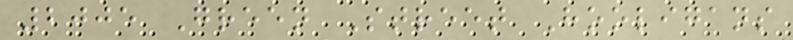2005 Green Street Hooligans
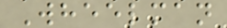Wheelman
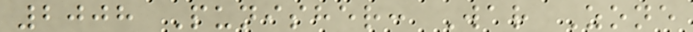2008 Punisher: War Zone
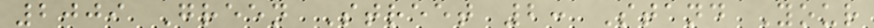2009 Green Street 2: Stand Your
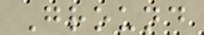Ground
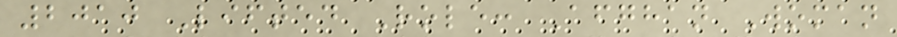2010 Lifted Role: Afghan Woman
